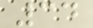34
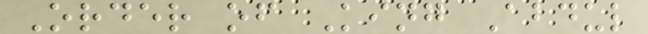Order of King Abdul
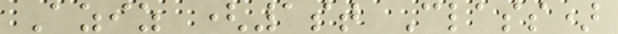Aziz (1st Class)
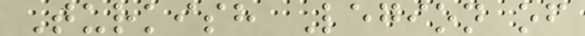Turkish Legion of
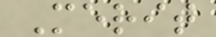Merit
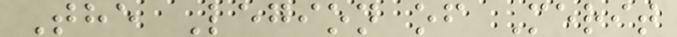The Legion of Merit
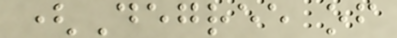(Degree of
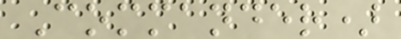Commander)
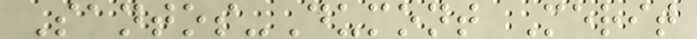Santos-Dumont Merit
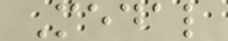Medal
